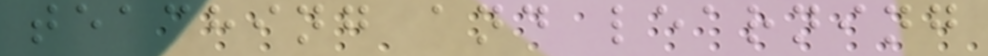teaching and learning
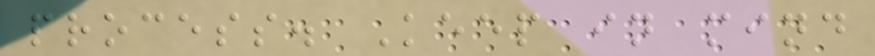process. Keep in mind
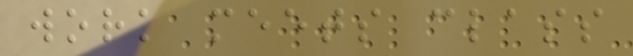work meets class
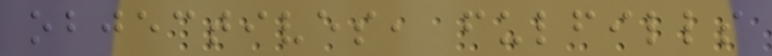objectives, fulfills
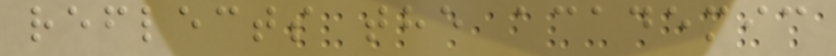reflects the academic
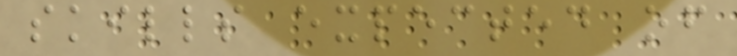skills expected of
